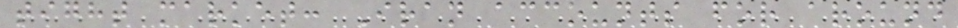tight market: Iran accounts for around
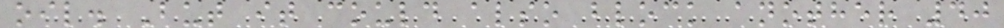oil. But it could also block another 40
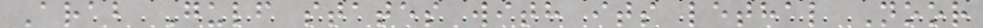Arab Gulf states with its lethal Noor
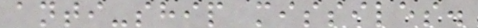anti-ship missiles.
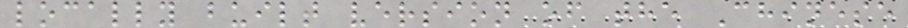locally built version of the Chinese
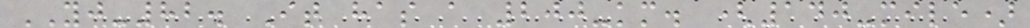YJ-82. It has a 200-km. (140-mile)
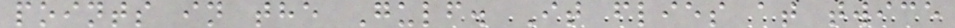points in the Gulf. It flies at twice
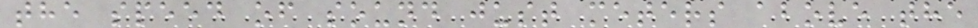the speed of sound just meters above the
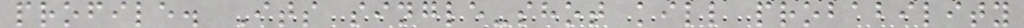profile. Its single-shot kill probability
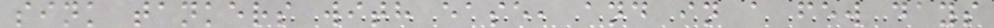sink tankers with ease, and in a few days
